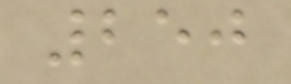250
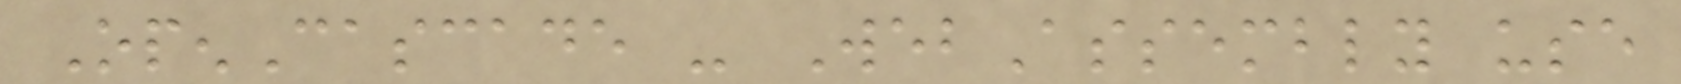OpenCascade - WebAssembly use
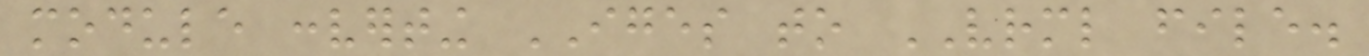module converting IGES to VRML file.
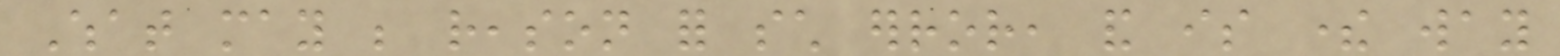What may be reason for such error, and is there way
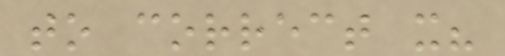to correct it?
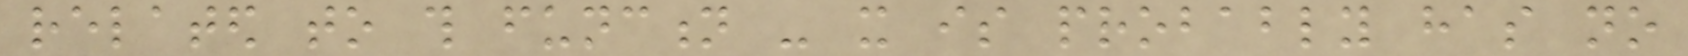related to this function - it is probably has no
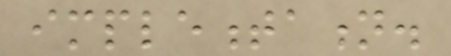implementation.
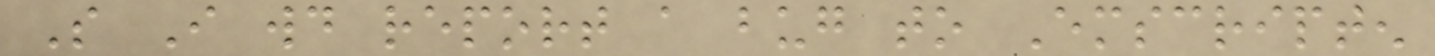So I would report a bug to Emscripten
